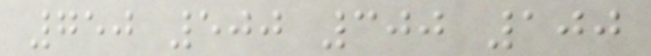750 500 300 100
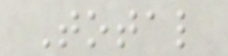Total
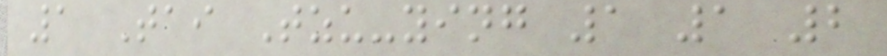1 Tai Tzu-ying 1 1 2
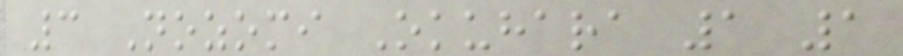3 Nozomi Okuhara 1 1
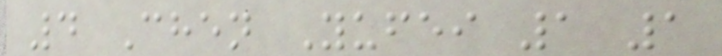4 Chen Yufei 1 1
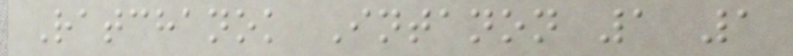Ratchanok Intanon 1 1
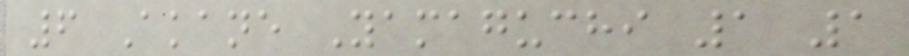6 Akane Yamaguchi 1 1
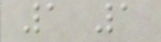1 1
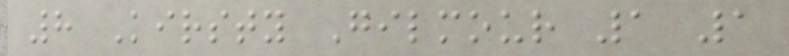8 Kirsty Gilmour 1 1
